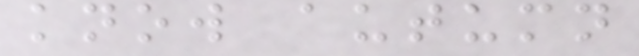know autumn
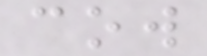cow
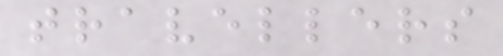travellers
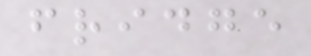fridge
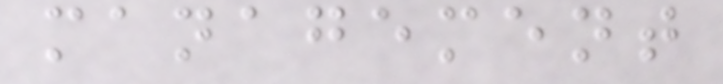management
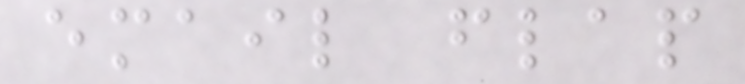email flap
